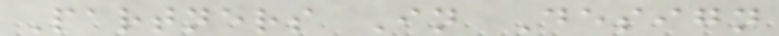Partners In Design
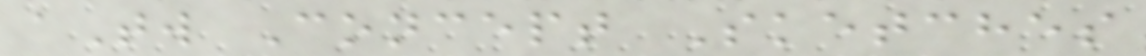aTw Concept Sketches
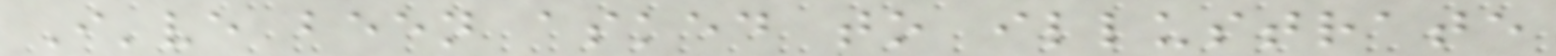I've been asked to illustrate
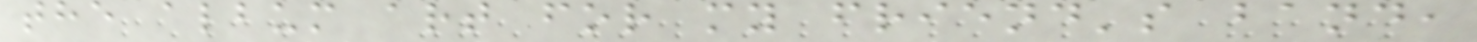the album art for my friend's band,
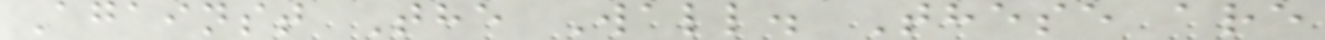Against The Wall. These are
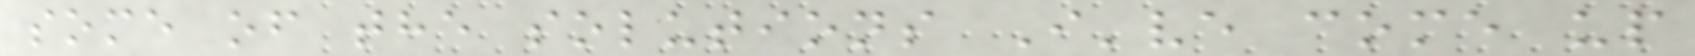some of the solutions I've come up
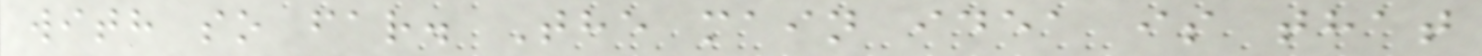with so far. The main idea is that
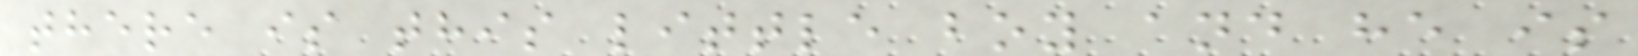there is this little boy and he is
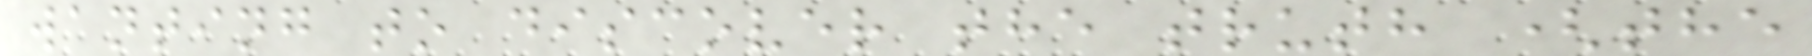wanting to discover the truth (the
